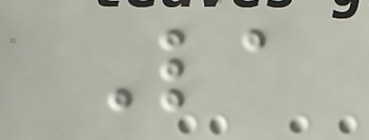La
